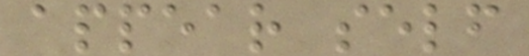appear self
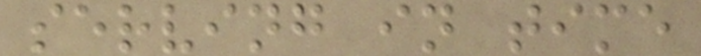serving in time
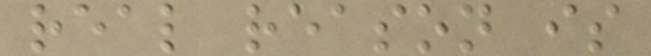real reason is
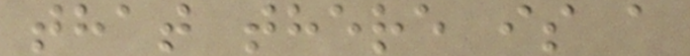that there is a
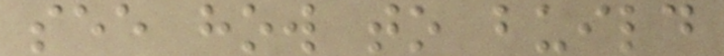see how to build
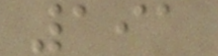191
